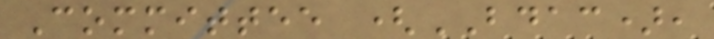Committee (BDAC),
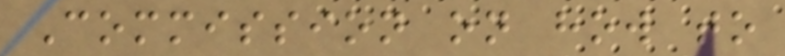Commission on how to
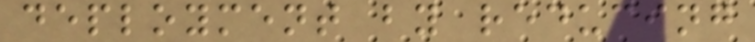deployment by reducing
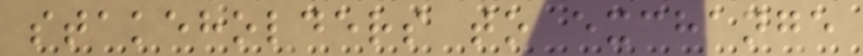stakeholders to exchange
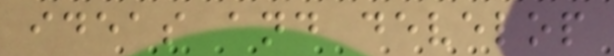ideas and develop
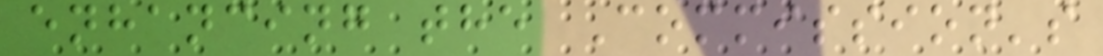enhancing the Commission's
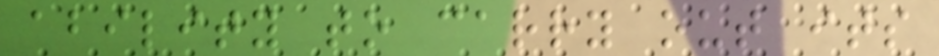ability to carry out its
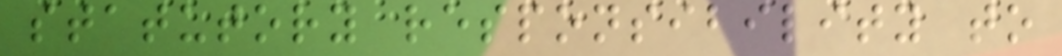statutory responsibility to
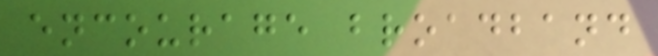encourage broadband
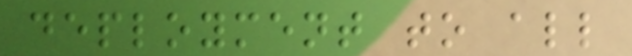deployment to all
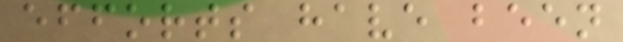efforts have been
